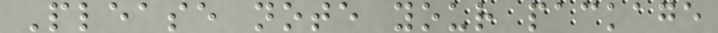Please note your package
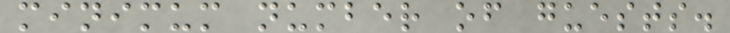minimum number of guests.
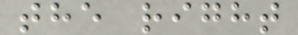the right
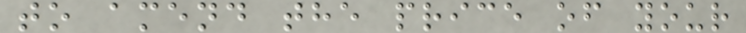to amend the price of your
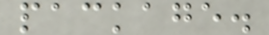package.
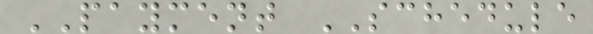PAYMENT SCHEDULE
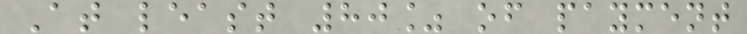At least 80% of payment
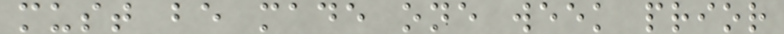must be made one week prior
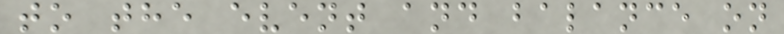to the event and balance on
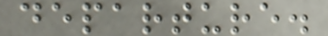departure.
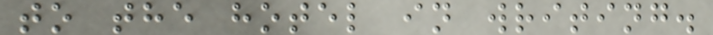to the hotel in writing.
